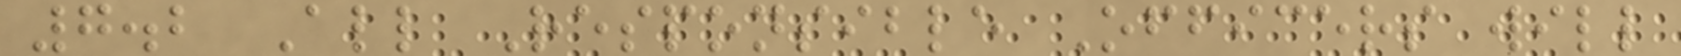7.2 All Responsible Officers will
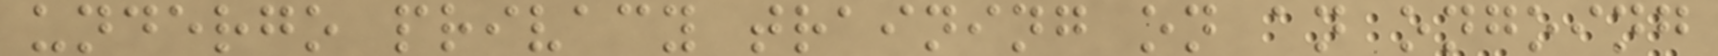undergo privacy training on an ongoing
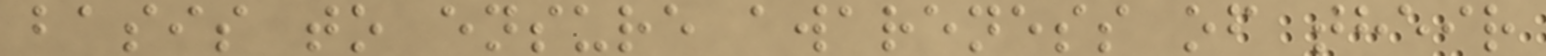basis to ensure awareness of their
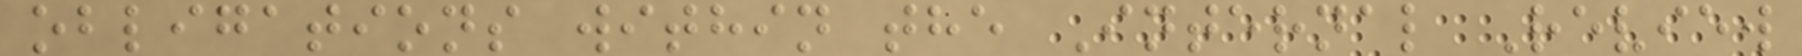obligations within the Internal Review
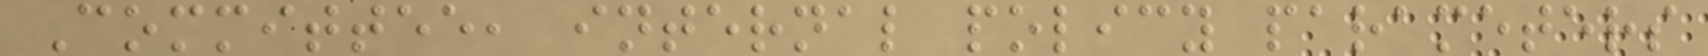Committee, internal policy parameters
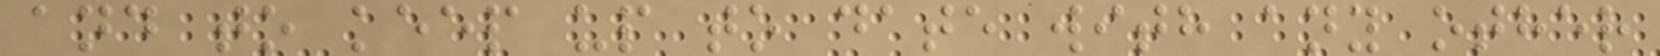and to keep up to date with any other
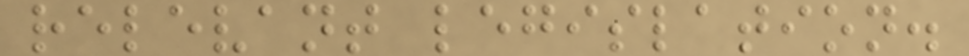relevant legislation.
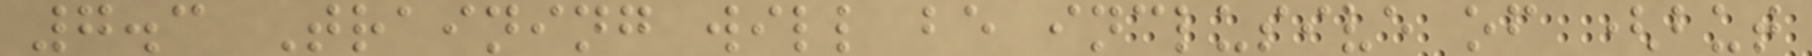7.3 Training will be inclusive of (but
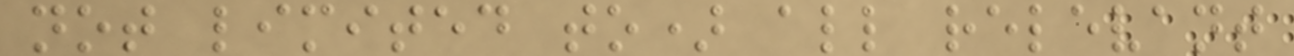not limited to) all relevant
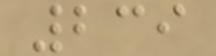239
